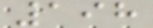198
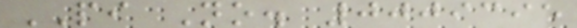PI No. 0009395
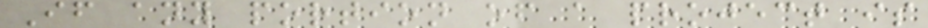If any portion of a project is
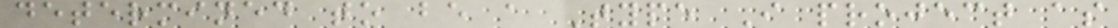determined to be a Type I project as
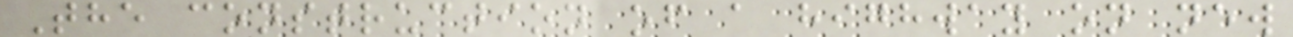The construction of a highway on new
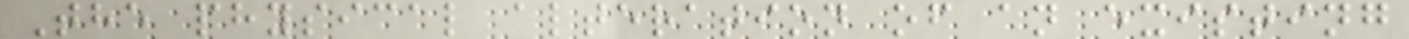The physical alteration of an existing
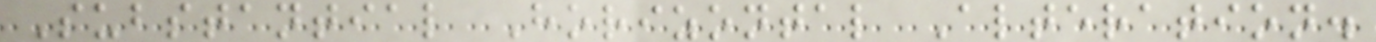Substantial Horizontal Alteration.
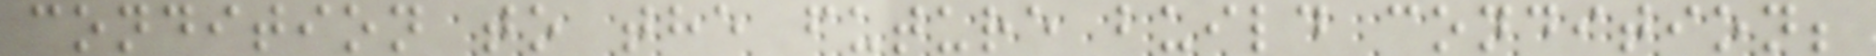condition to the future build condition;
